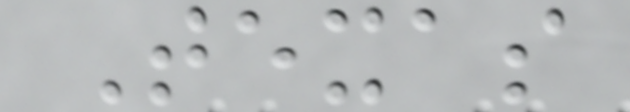Texas
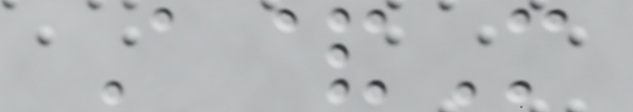A&M
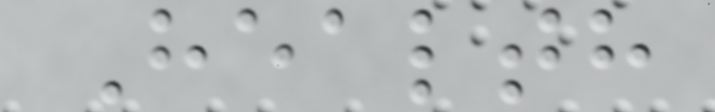Health
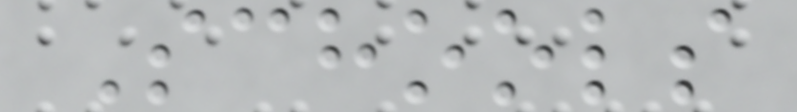Schools
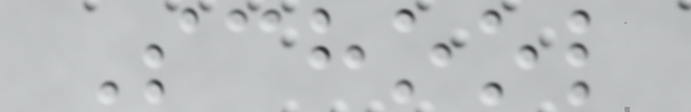School
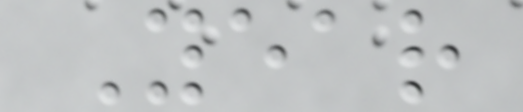Year
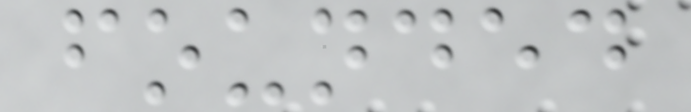founded
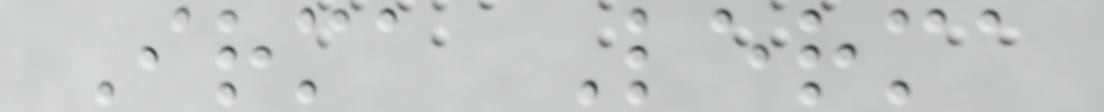Irma Lerma
